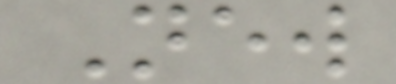New
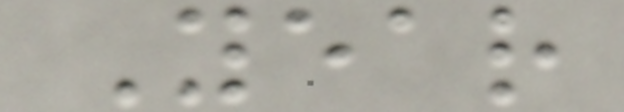Year
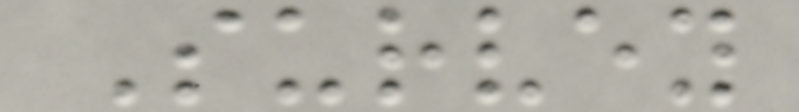Survey
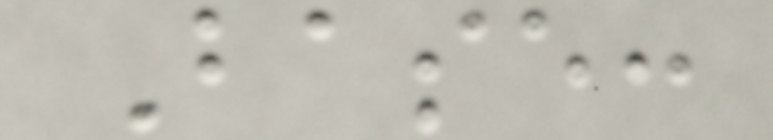Base:
